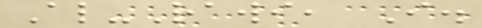Al-Rawi, I.
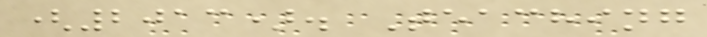(2013). Teaching
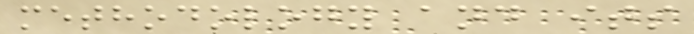methodology and its
